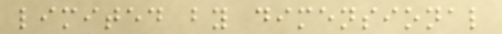limited by dimensional
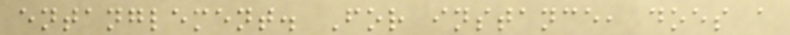entanglement. For instance, does a
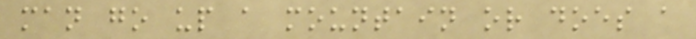man go up a mountain or does a
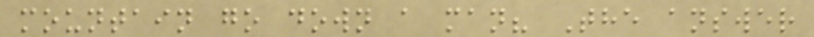mountain go down a man? The answer
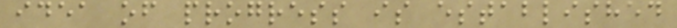idea of progress is established
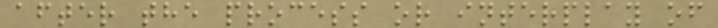after the process or interplay of
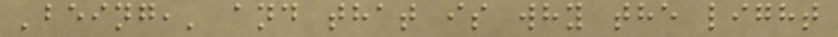'being,' and that is why the light
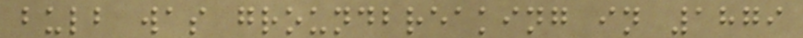bulb was groundbreaking in 1879
